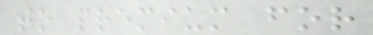to premium for
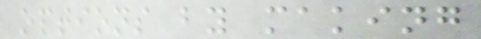options by making
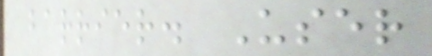barrier. User
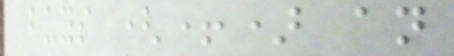buys (+) an
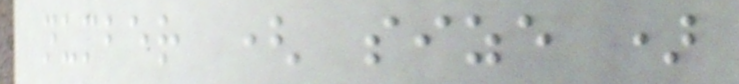number ( size )
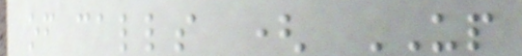of calls ( UP
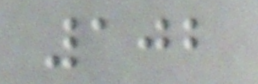102
